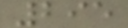295
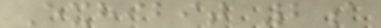Exhibit 2a
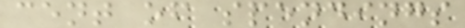cent of spendings
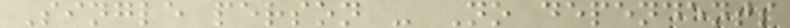Single person - No dependents
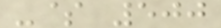-$ 500
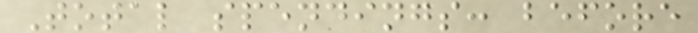Total spendings: before
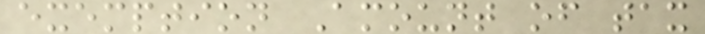exemption Amount of tax
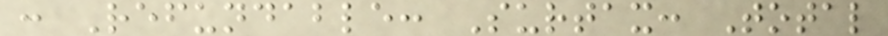: Refundable: Surtax: Total
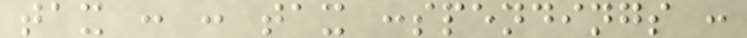tax : : tax :spendings :
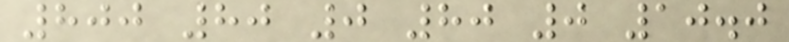800 80 0 80 0 10.0
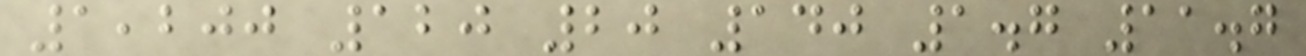1,200 120 20 140 1.7 11.7
